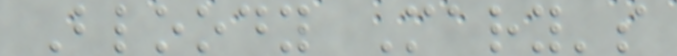Bloody Mary's
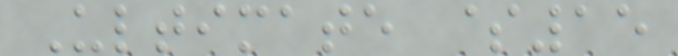Ultimate $15
